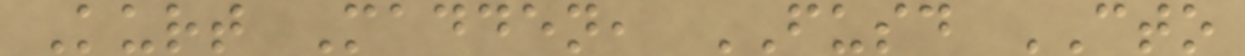Kurt Madden, FUSD CTO
